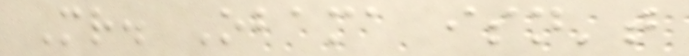Mr. Obama isn't
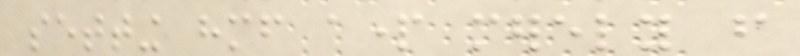setting himself apart merely from
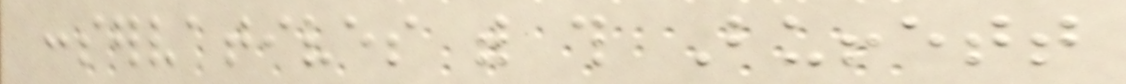conservatives with this Buffett
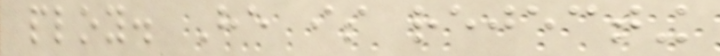ploy. He is rejecting
